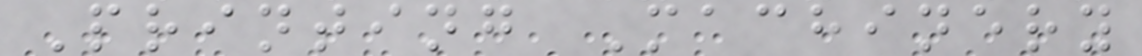Printing Machinery
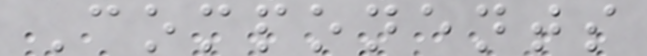Components
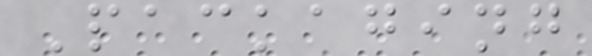Packaging
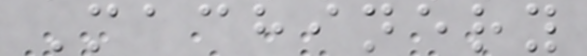Machinery
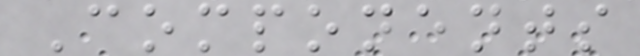Components
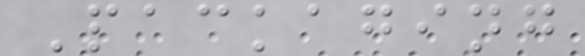Packaging
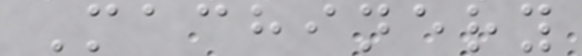Machinery
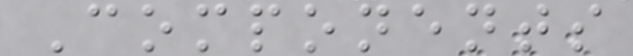Components
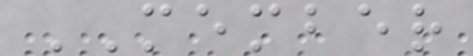MEMBER
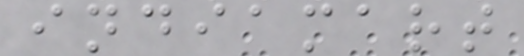indiamart
